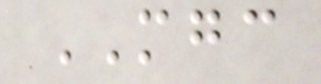MGC
